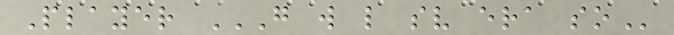Player G W L SV ERA SO
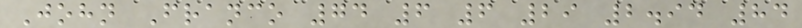John Franco 74 6 6 29 2.94 84
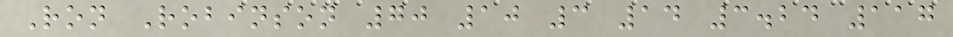Ron Robinson 70 10 3 14 3.24 117
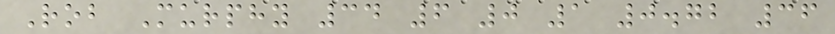Rob Murphy 34 6 0 1 0.72 36
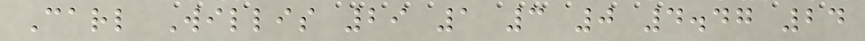Carl Willis 29 1 3 0 4.47 24
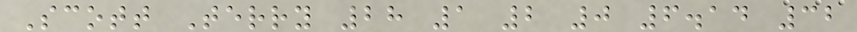Scott Terry 28 1 2 0 6.14 32
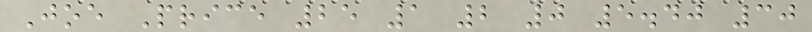Joe Price 25 1 2 0 5.40 30
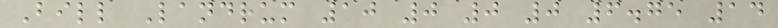Bill Landrum 10 0 0 0 6.75 14
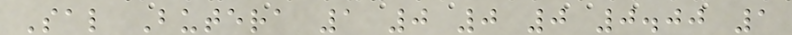Sal Butera 1 0 0 0 0.00 1
